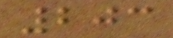203
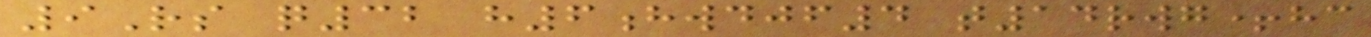9Rs q32 h6hwdjf4 t14rwg+hc
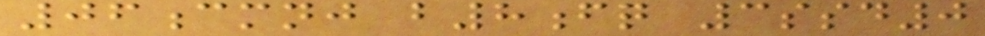06cmnj b8fq 3ssd0
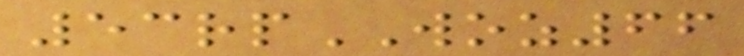53rpWOZ66
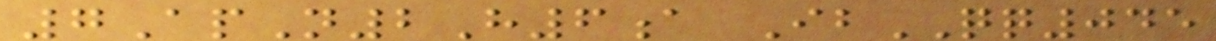7ApN2H6a IbQQ045
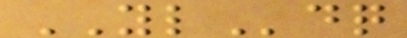YLdq
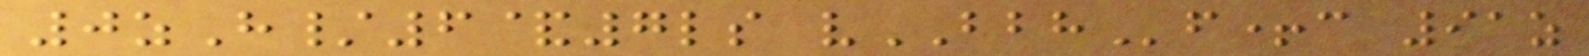0zH/6&7ls vBBHf+c 91z
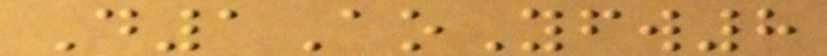D1AoYfw8
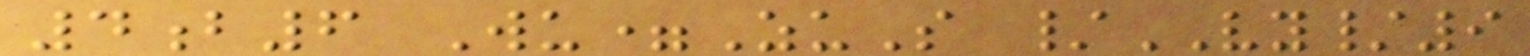4b6 Wu=ZuS /VY/9
